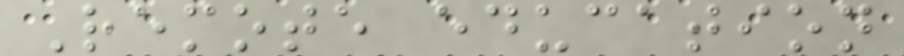Remote education
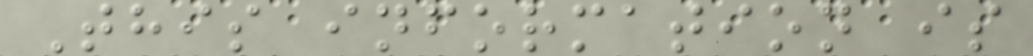This information is
